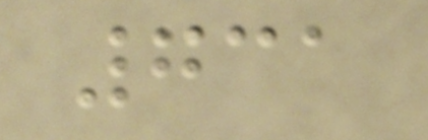731
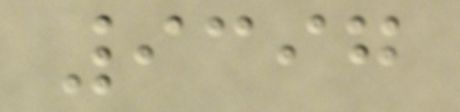9397
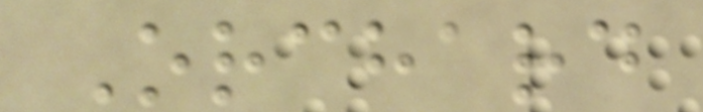Orchard
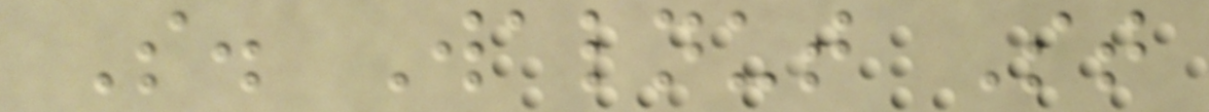S. Walnut St
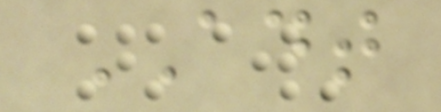ADT
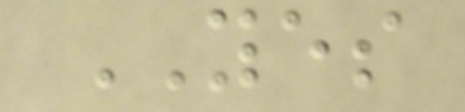YES
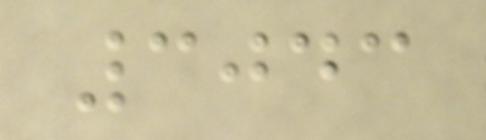3043
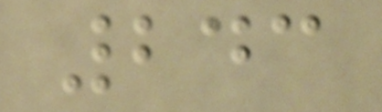243
